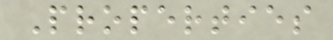Properties
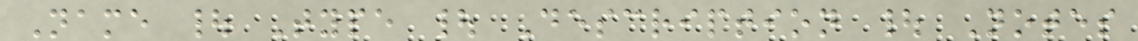Name | Type | Description | Notes
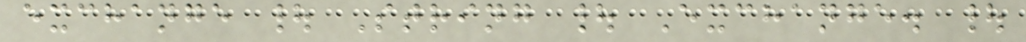exchange | String | Exchange. |
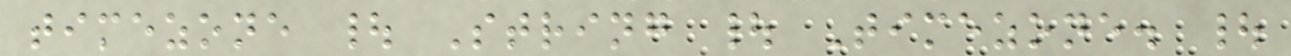timezone | String | Timezone. |
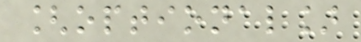[optional]
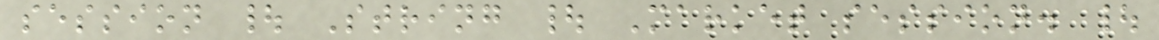session | String | Market session. |
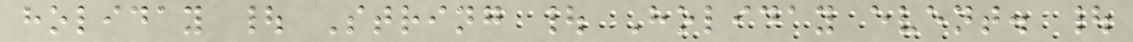holiday | String | Holiday event. |
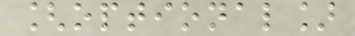[optional]
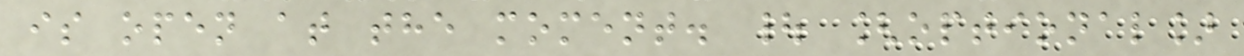is open at the moment. | [optional]
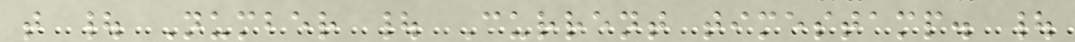t | Number | Current timestamp. |
